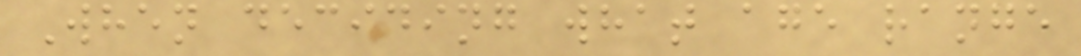When deciding what age range
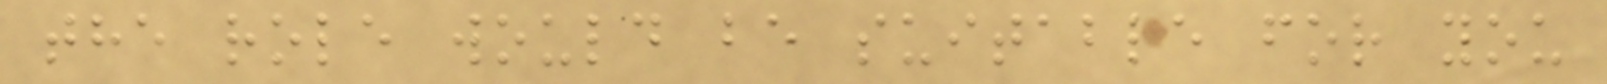the role would be suitable for you
